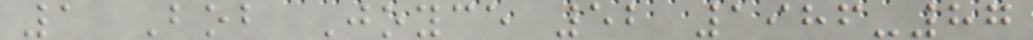1 Bob Joyce 52 1986-87
